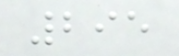295
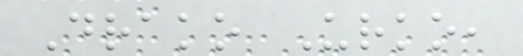Drako Urko,
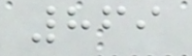869
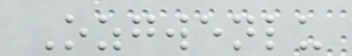Ozgwenlu
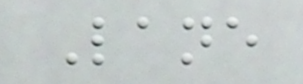Lane
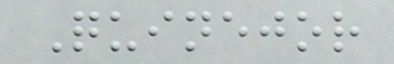Quinejor
